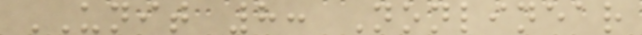UNIT 8: Nonlinear
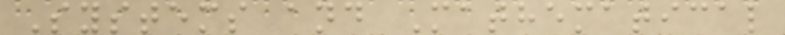Systems and Mathematical
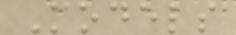Models
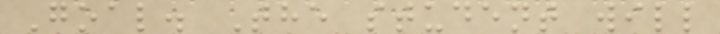Goal. The student will
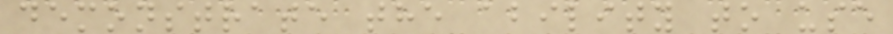demonstrate the ability to use
